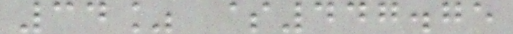34% $447.75
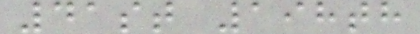41st 198th
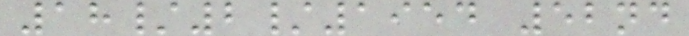18/2/1954 52nd
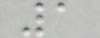1
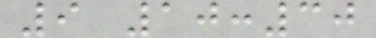9 10:30
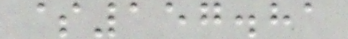$157.81
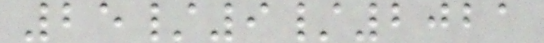25/9/2021
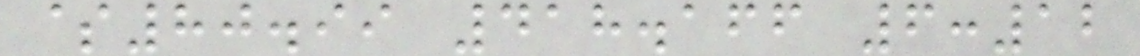$80.99 418.166 6:12
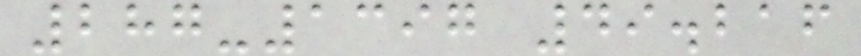287-1397 49.216
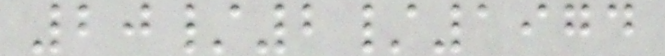20/2/1974
